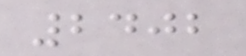2402
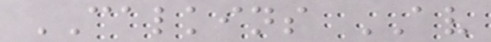CALKINS AV
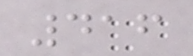416
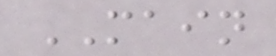MAIN
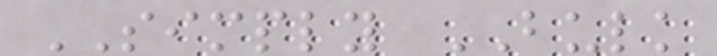SIMPLY BULK
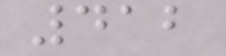412
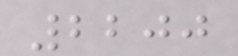2200
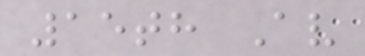15th Av
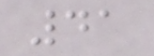41
